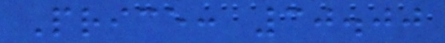Price: 30.00
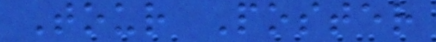Tour Poster
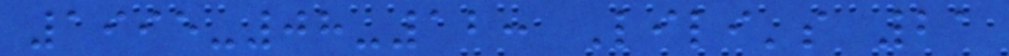1995-08-12: Lili's 21
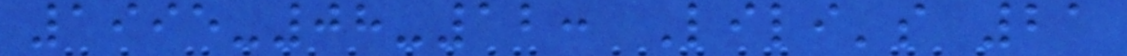1995-08-12: Lili's 21
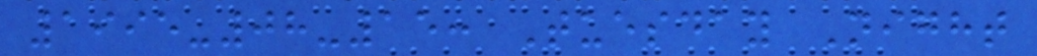1995-08-15: Tuesday Night
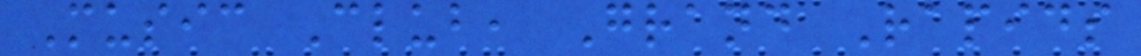Music Club, Grand Rapids
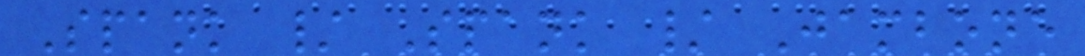Spank / Spank / Jambone
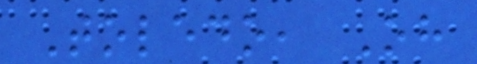Toledo, Oh
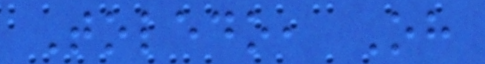Toledo, Oh
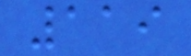119
